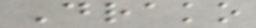Drako
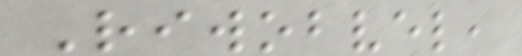Riwobvel,
